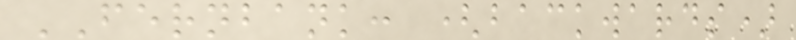FERNBANK: (backwards)
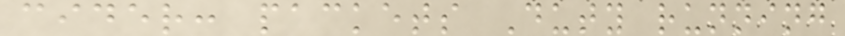cider: packets Duty running
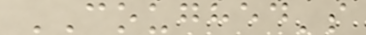COUGHED's
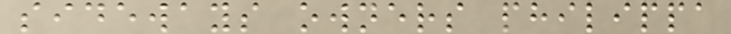sideways owners philippa
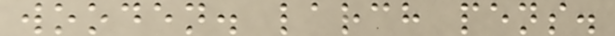wooden. larch pens.
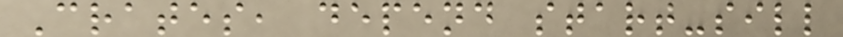Crates, depend start-sill
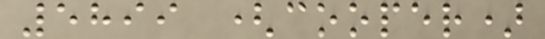5899 (cooper)
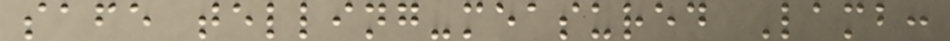safe telling-measured Lamb:
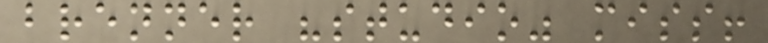brenner "studio" miss!
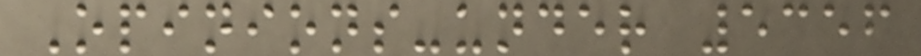Opinions-under 5356
